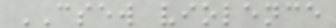CSEW violence
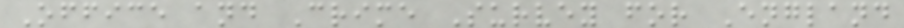Office and Crime Survey for England
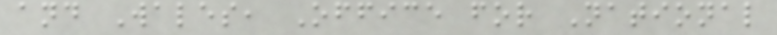and Wales, Office for National
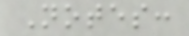Notes:
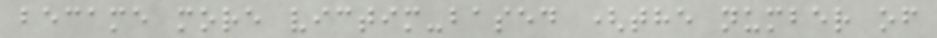became more victim-based (the number of
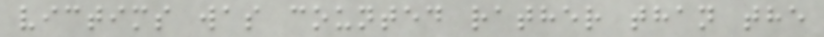victims was counted rather than the
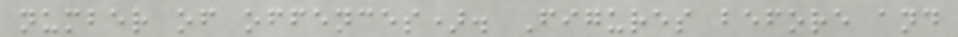number of offences). Figures before and
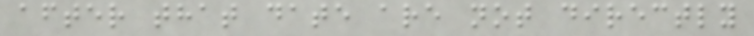after that date are not directly
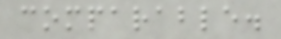comparable.
